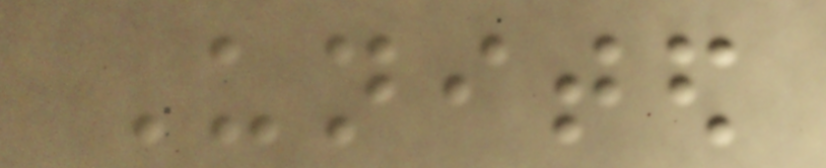United
